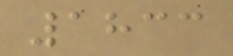1833
